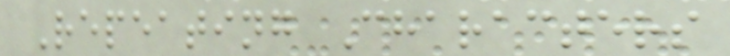Repeating Characters
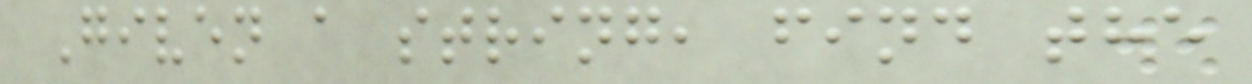Given a string, find the
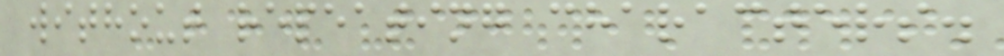without repeating characters.
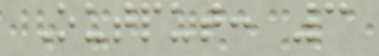Output: 3
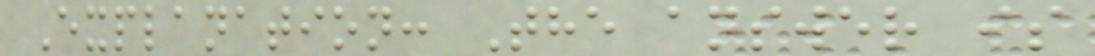Explanation: The answer is
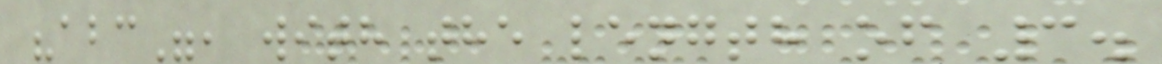"abc", with the length of 3.
